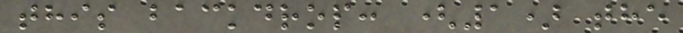this backdrop: (1) the
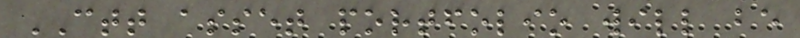CTT asset portfolio will be
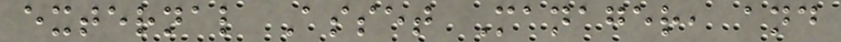external Asset Manager, and
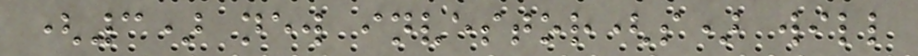(3) new investor(s) will
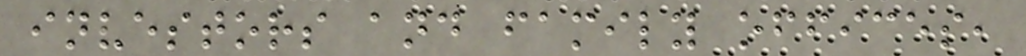investors and family offices,
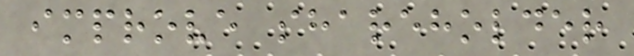improve shareholder
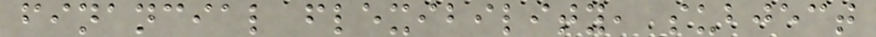financial flexibility, subject
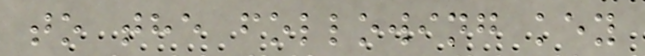to the following key
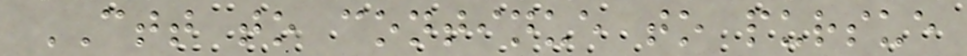CTT to continue to pursue
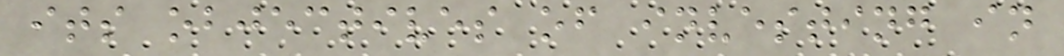its objectives of investing in
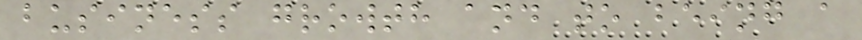business growth and to being a
